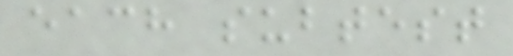each subtest
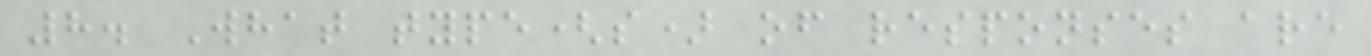8. What type(s) of responses are
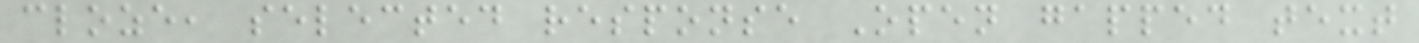cloze, selected response Open gapped text
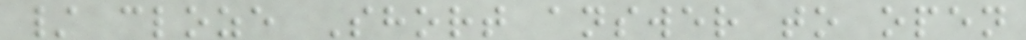/ cloze Short answer to open
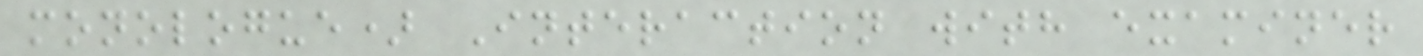monologue) Interaction with examiner
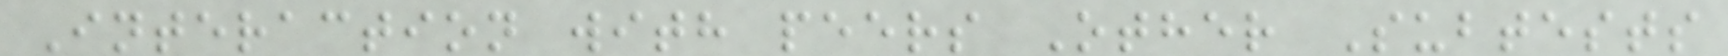Interaction with peers Other Subtests
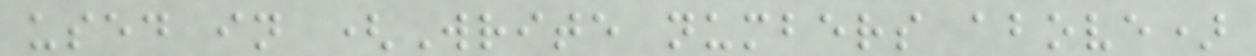used in (Write numbers above)
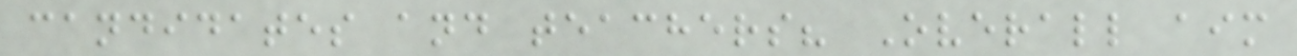candidates and teachers? Overall aim
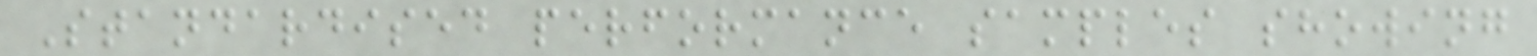Standardised performance samples showing
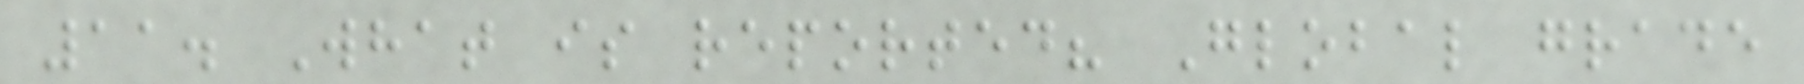11. What is reported? Global grade
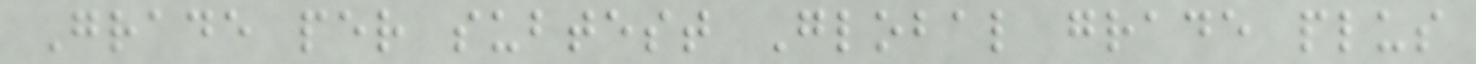Grade per subtest Global grade plus
